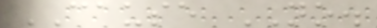CAUSE NO.
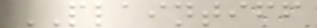PLAINTIFF
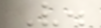V.
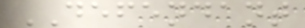DEFENDANT
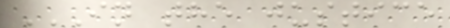IN THE JUSTICE
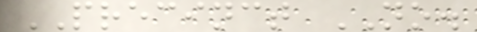PRECINCT NO.
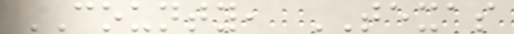COUNTY, TEXAS
